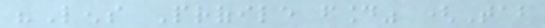"Lens Profile found" (Tab
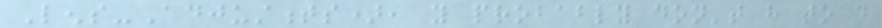Lens-Adjustments), you probably don't have to do
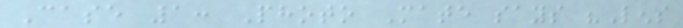Case 1: Photo Mate says "Lens
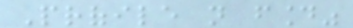Profile not found"
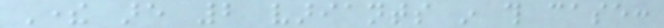There are 2 variants in this case:
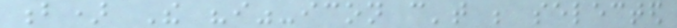b) The "i"-icon can't be selected
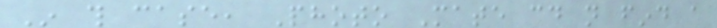In this case, Photo Mate could not find a
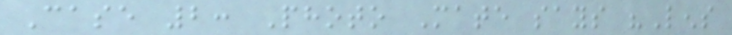Case 2: Photo Mate says "Lens
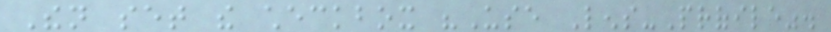Then set the checkbox "Use Lens-Profile".
